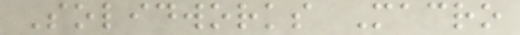Solidworks Macro
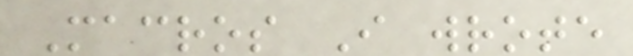Macros I wrote
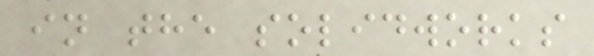in the solidworks
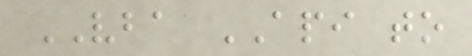VBA API to
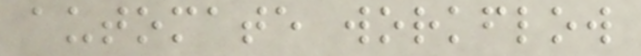automate workflow
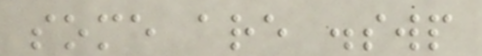some are .swp
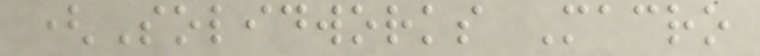(Solidworks Macro
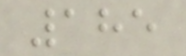185
